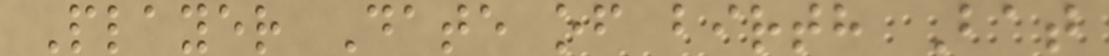Player Date of birth Bat
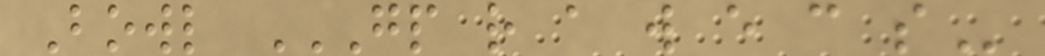Bowl GP R A W E C S
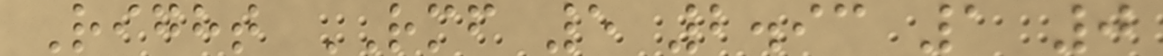Right RMF 5 2.93 1 0
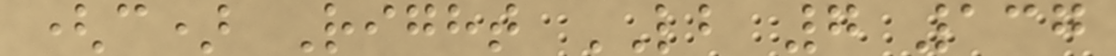(c) Right LB 7 137
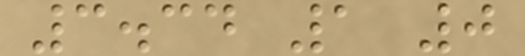3.34 1 0
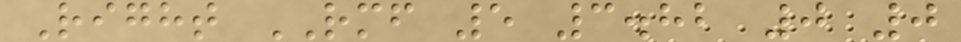Right RMF 5 3.82 0 0
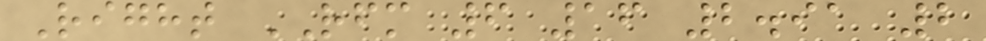Right RFM 6 16 2.91 2
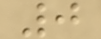0
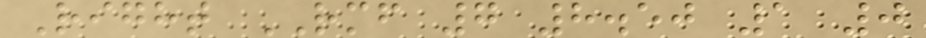Right RMF 7 8.50 1 0
